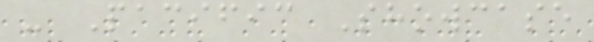- Pacific Showcase
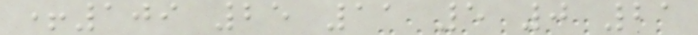+109 25 11 5 0 21
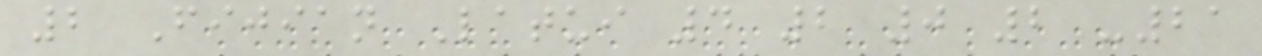2 Fijian Latui 4 2 0 2 -21
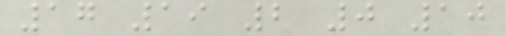17 19 2 0 10
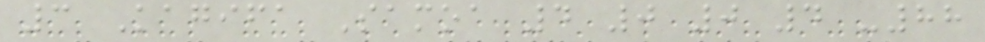3 Kagifa Samoa 4 0 0 4 -88
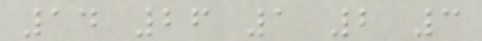14 26 1 2 3
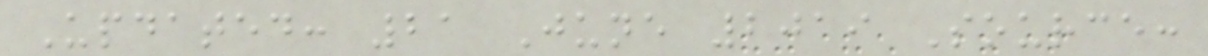Updated: 21 June 2019 Source:
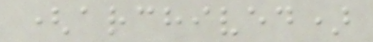(archived)
